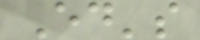Ed's
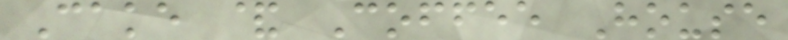Cake & Coffee House
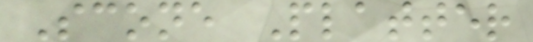Scone Platter
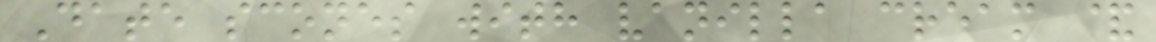Date scones with vanilla cream &
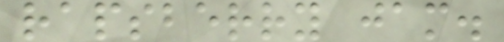rapsberry jam.
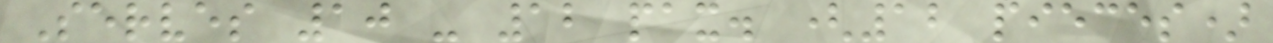Serves 10 - 12 pax. (12 pieces)
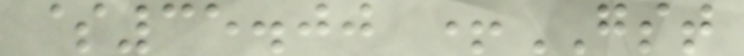$35.00 +GST
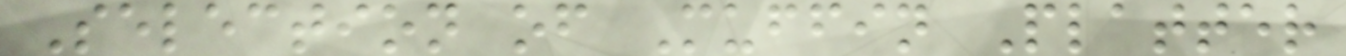Selection of Muffin Platter
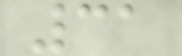31
